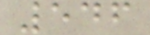546
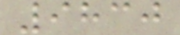9830
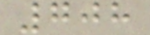708
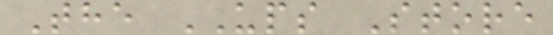The UPS Store
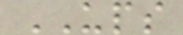UPS
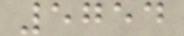5754
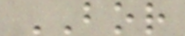BOR
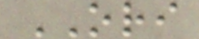ORI
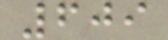609
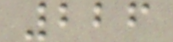226
